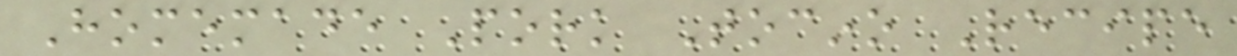Homemade Pork Tocino Recipe
